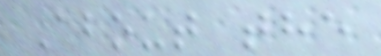About the
